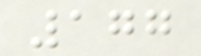177
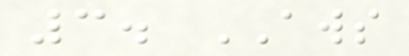3. AWS
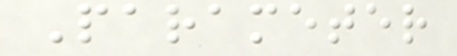Parameter
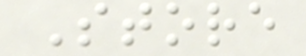Store
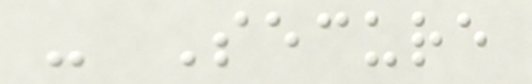- Secure
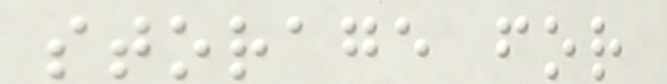storage for
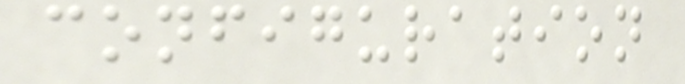configuration
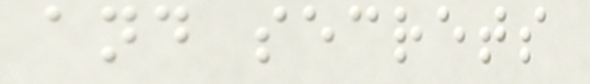and secrets
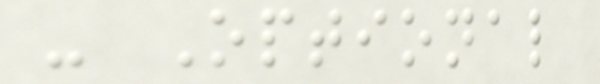- Optional
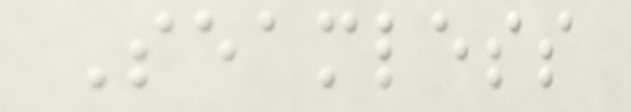Seamless
